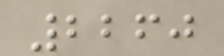2260
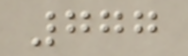777
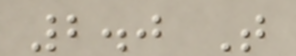2.0 T
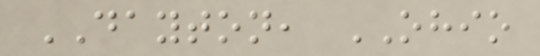DAYTON, OHIO
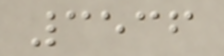3536
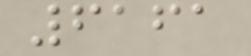6161
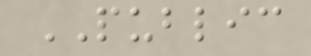PUBLIC
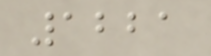1221
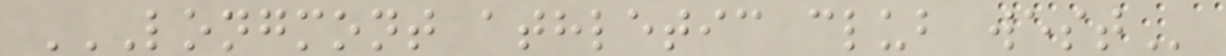LONGMONT ATHLETIC CLUB WEST
